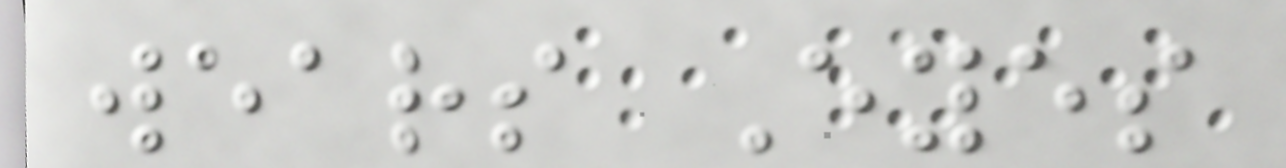wears Eyes
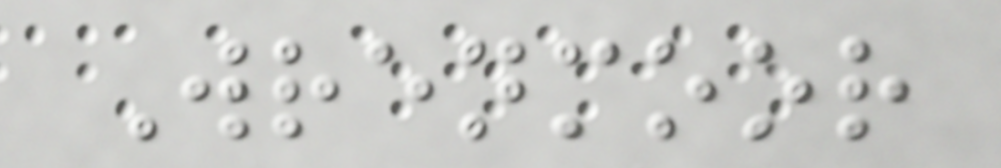Wrenmoor
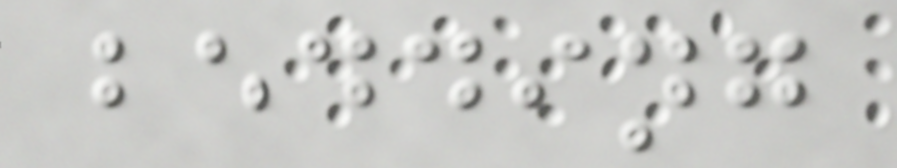bedding
